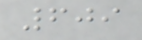609
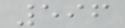596
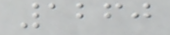1260
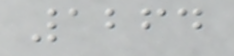1264
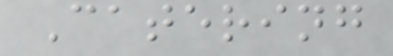Catering
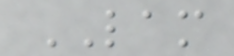LAM
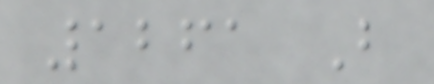1261 B
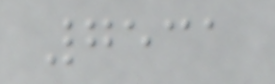7531
